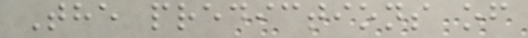The predictions of
